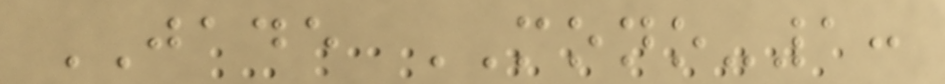JADE MONO-1:
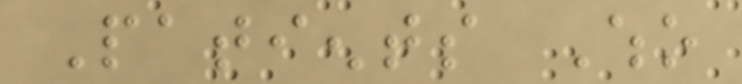Patients Who
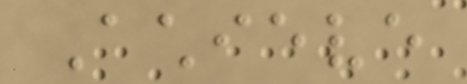Achieve
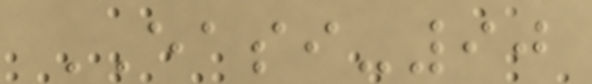EASI-90
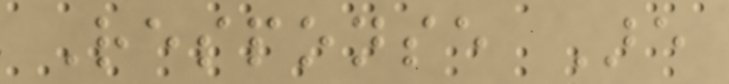Response Are
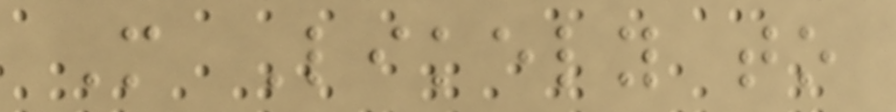More Likely to
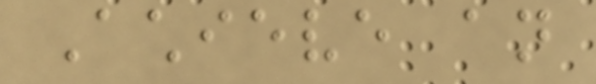Achieve an
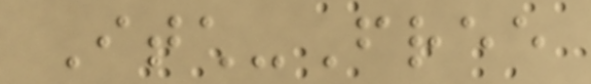Itch-Free
